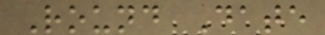Round Date
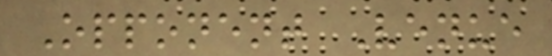Opponent Venue
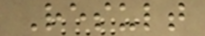Result
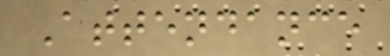Attendance
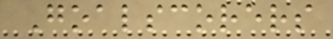Goalscorers
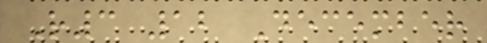R3 12 December
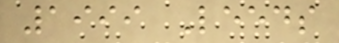1999 Leeds
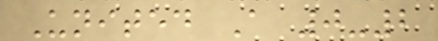United A 0-2
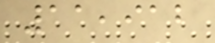11,912
